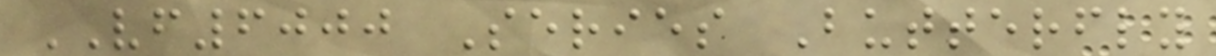VF6000 Series Butterfly
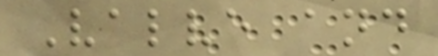Valve and
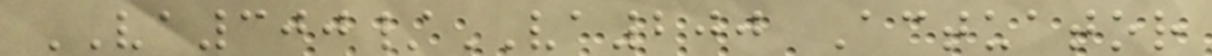VA300/VA200 Actuator
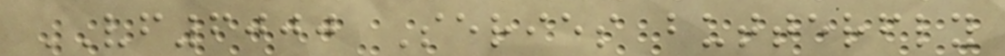VF6000 Series butterfly
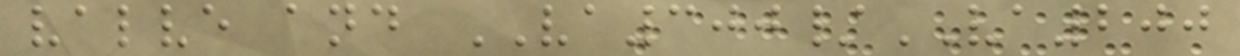valve and VA300/VA200
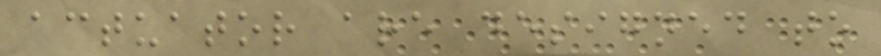actuator are designed to
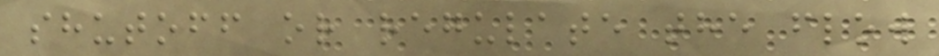shutoff or regulate the flow
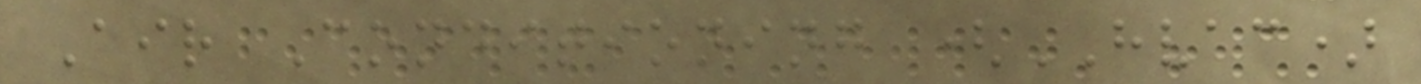Air Conditioning (HVAC)
